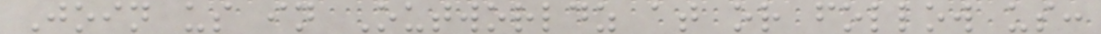Join us in Outworldz at or follow us:
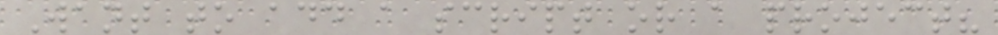Want to add a script or a project?
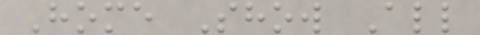Home Show All
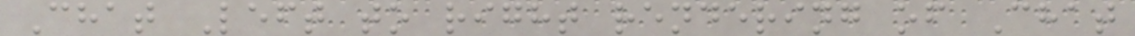Chat Left to right rendering of Chat
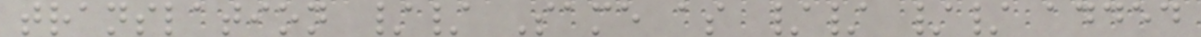translation // Same as // // added
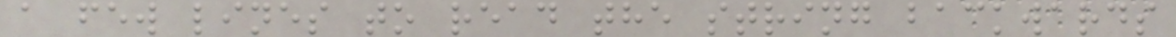a few lines to read the string backwards
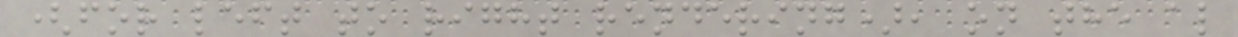(for left to right rendering), on the al
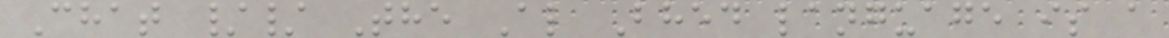Chat // The Al Bhed language is a
